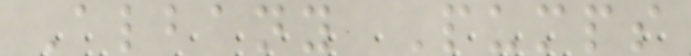Albany Pumps
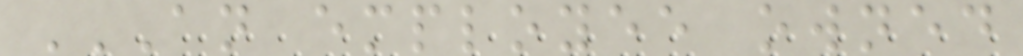AN EMPLOYEE OWNED
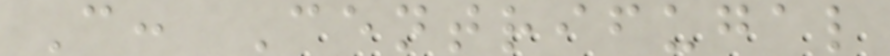C: Centrifugal
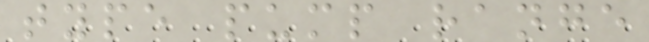type pump range
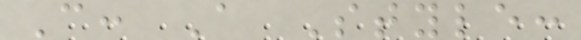C: A Style:
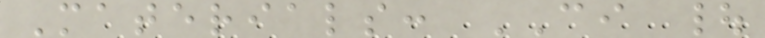Materials: CI |
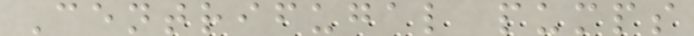Centrifugal pumps
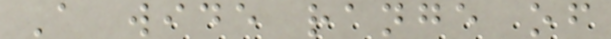A wide range of
